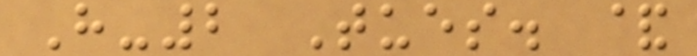H-2 Tues. &
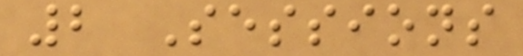2 Sessions
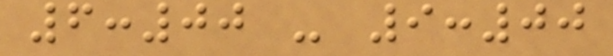6:00 - 9:00
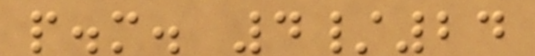p.m. 4/24
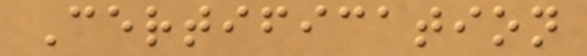Certification
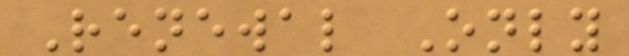Renewal Only
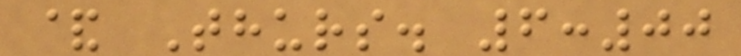& Thurs. 6:00
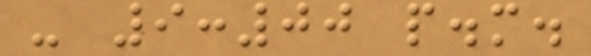- 9:00 p.m.
